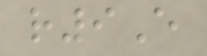r9E
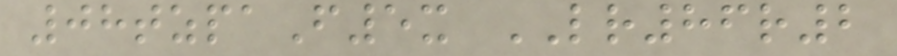08tzpaF5x LR86r2
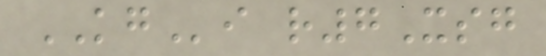KGi r7Xsg
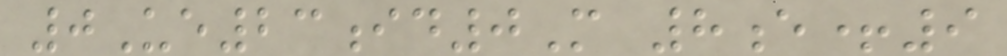0Ue23id0M 8e+9
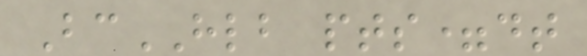BcHLB pts=dt
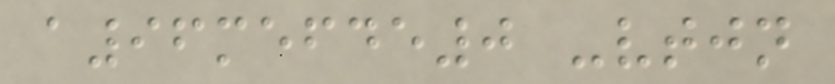a96mefde0 -vtjn
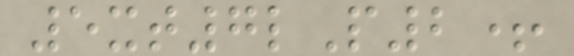5xt7lP2+
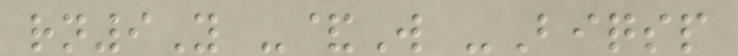rn9Y -&W -Biqsp
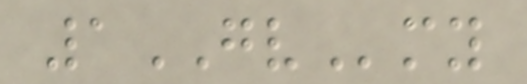1GVmy
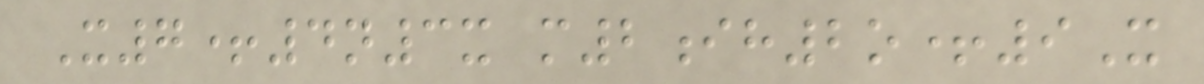X7+4n3x m2ih2o+9X
